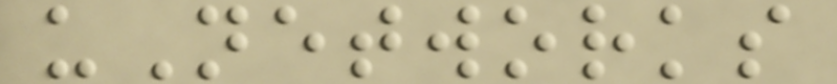uNetworks
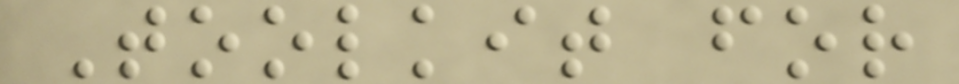Toolkit for
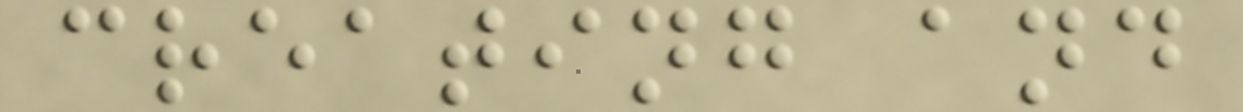creating and
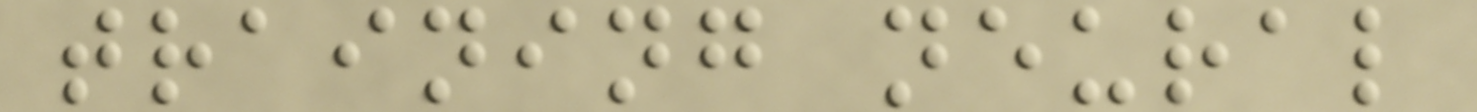training neural
